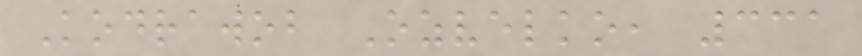Kodrawob Ozvelko, 331
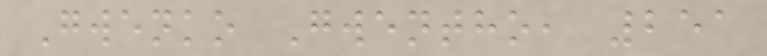Gwenko Gwentho, 251
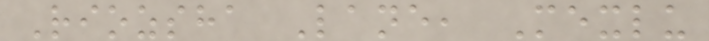Riozsha Lane, Mexlu
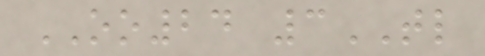OO24 3TL
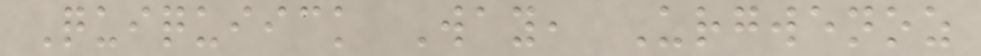Quiquiick Way, Urgwenoz
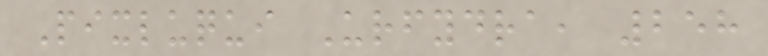Pixluqui Urfydra, 258
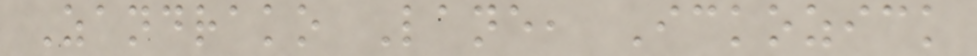Zandrako Lane, Ickozick
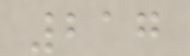217
